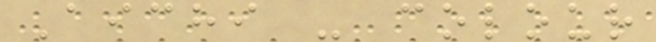Aichi - colour
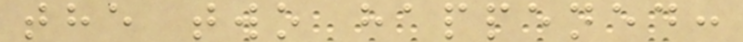the two happened:
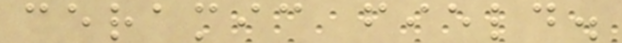ceramic field.
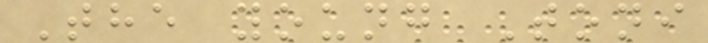The young Toni
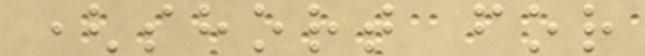(short for
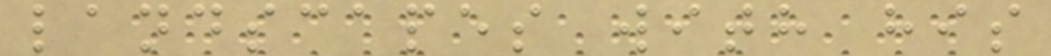landscapes with his
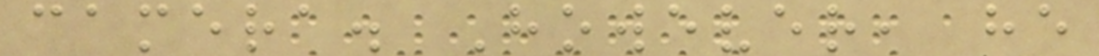camera. However, he
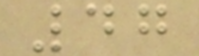47
